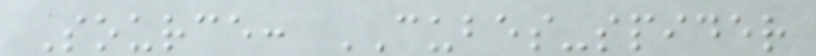Source: CUBES-spider
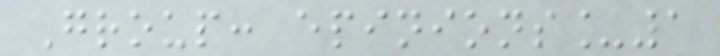Group: epinions_1
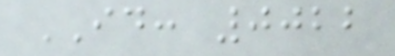ID: 0022
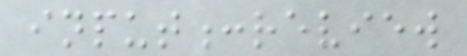input:review
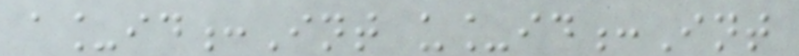a_id:Int u_id:Int
